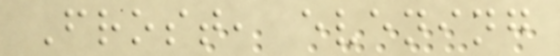Frost, evening
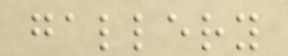gallery
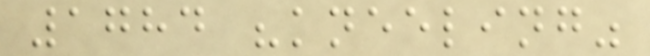1784 "kneeling"
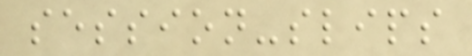session-slips
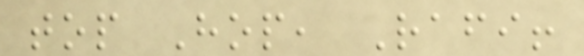top Hop, Rafi!
